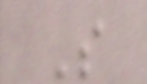S
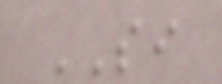SI
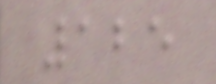125
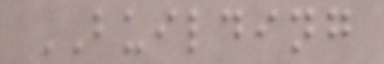BUILDING
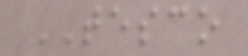TESCO
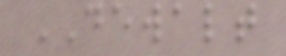DEWALT
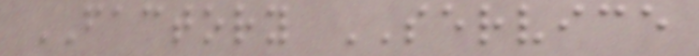FACTORY SERVICE
